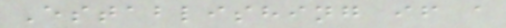Establishing if a
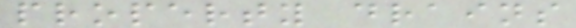property drains
